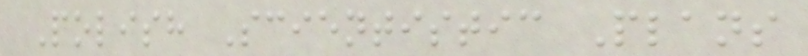Polish Scientistic Plans
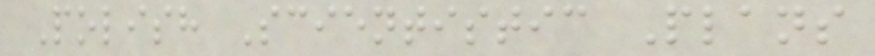Polish Scientistic Plans
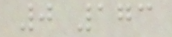0 173
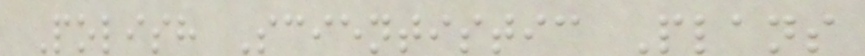Polish Scientistic Plans
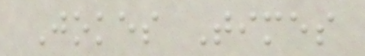Jokes Times
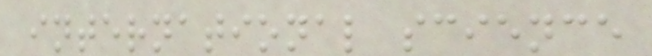international science
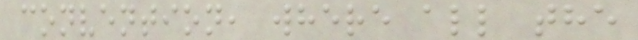convention, where all the
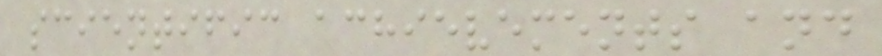scientific achievements and
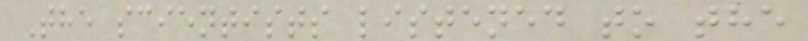The scientists listened to the
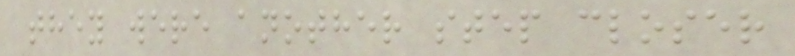they were another step closer
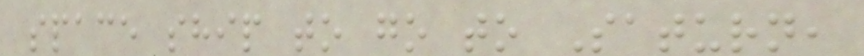space ship to go to Saturn,
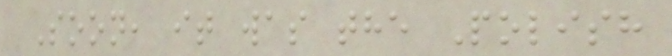Soon, it was the Polish
